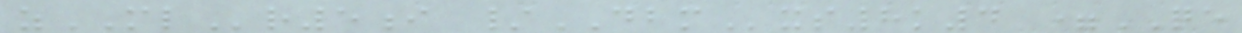zMLr5i /DBMxs8k4 =QE
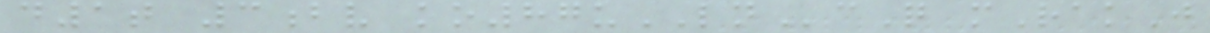d1t 3bv ko87uLNcQ mRakJ
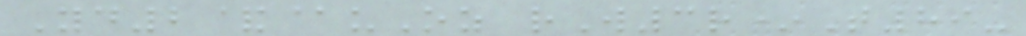Yd2&@uOz rW3r*T89-
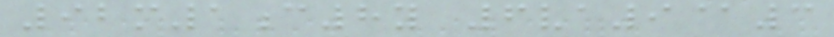92m1c8y 6va9@3
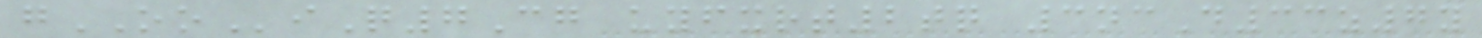gOOiQ7Cg uyfxrt2tq 3ncD33z7y
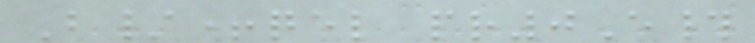B/+qel pr0E#
